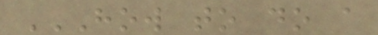HOW TO DO A
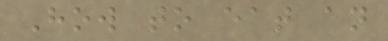How to eat an
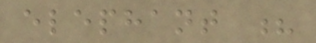elephant ?
